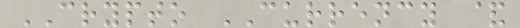CRYPTO CURRENCY &
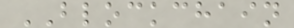BLOCKCHAIN
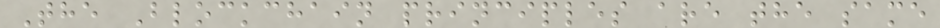The Blockchain principles are the same
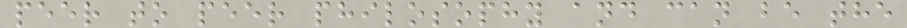peer to peer philosophy and can be the
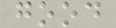good
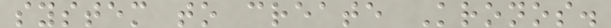system to create Kronos.
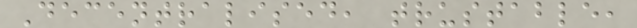Decentralised, trustable,
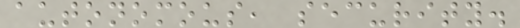autonomous, security.
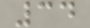34
